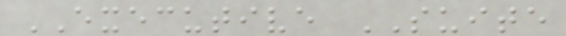EXECUTIVE SUITE
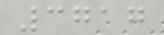3717
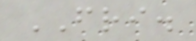FRI.
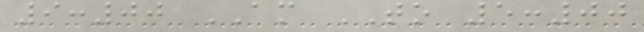9:00 AM TO 5:00
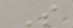S
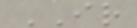IR
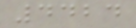4424
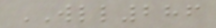WLL286
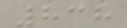838
